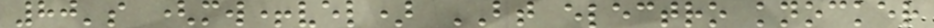80's (mw+vel) BT electro knocker
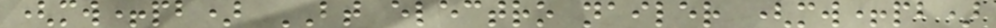(mw+pb) BT electro nailer (mw+pb)
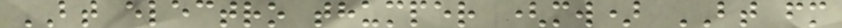BT electro thumper (mw) BT fm
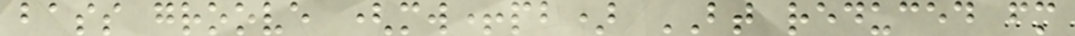bass groove (mw+pb) BT reduced fm
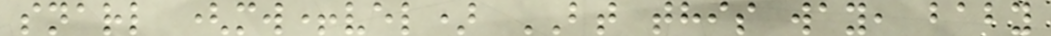snarl (mw+vel) BT this way, baby
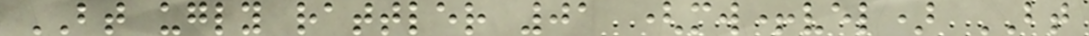BT ugly rattler 01 (mw+vel) BT
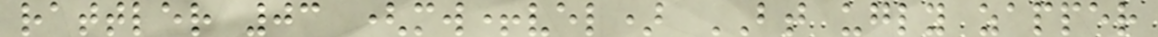rattler 03 (mw+vel) BT ugly zapper
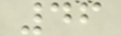46
